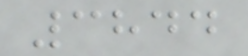3844
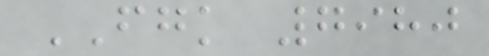FGK 7980
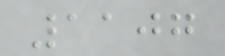1107
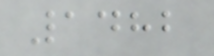1482
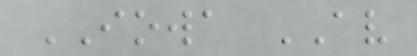IOWA AV
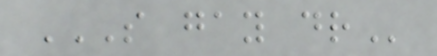S GAY DR
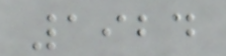1924
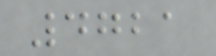4721
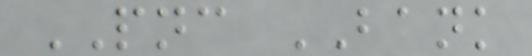PNC BANK
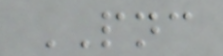PNC
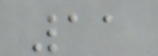11
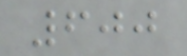600
